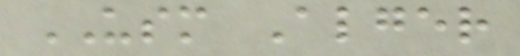USM Alger
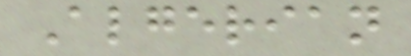Algerian
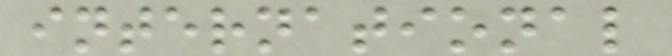international
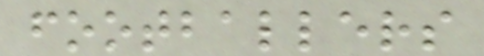footballers
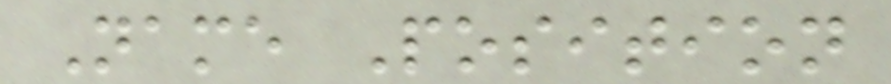Name Position
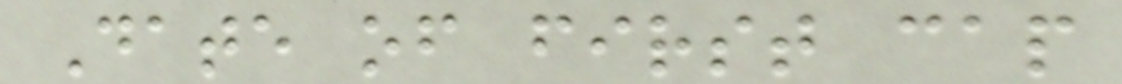Date of first cap
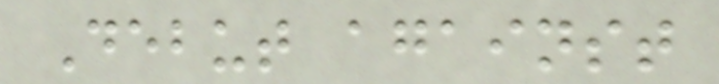Debut against
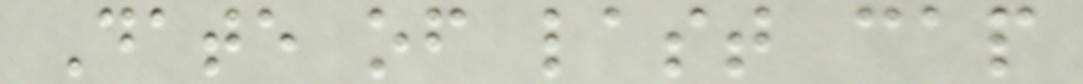Date of last cap
